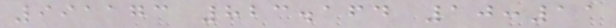991173 823.164 10:11
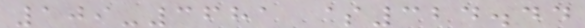109-3681 $324.44
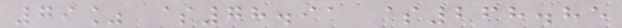79% $78.91 $268.85
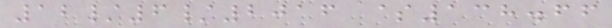12/6/2016 $138.66
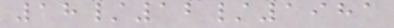18/12/1981
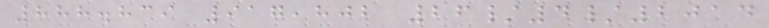888.839 917,802 26/4/2014
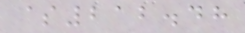$212.48
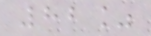82%
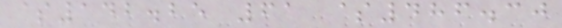$142.25 61 $486.30
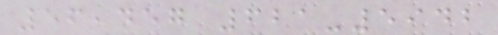56,457 621-5942
